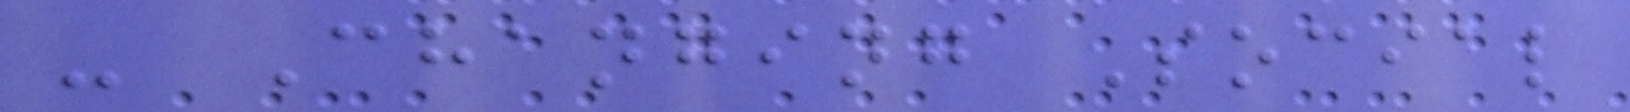- Changing Social
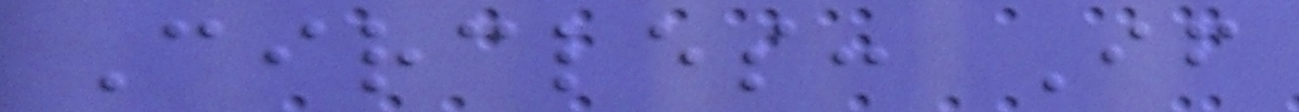Circles: If
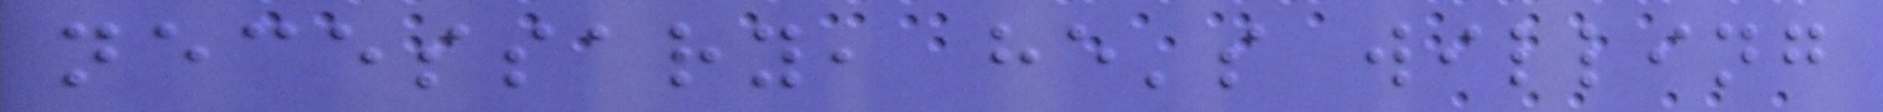necessary, he's willing
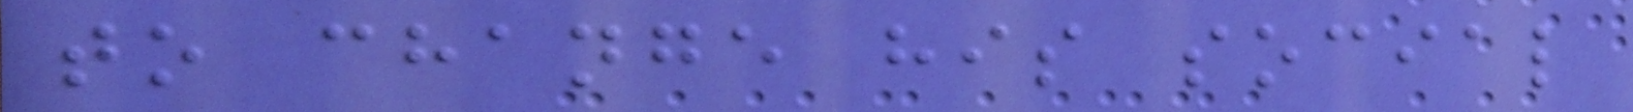to change his social
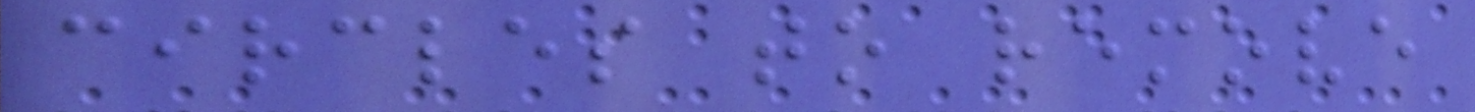circles to remove
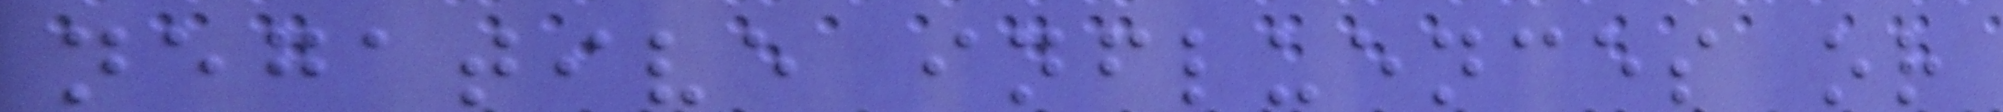negative influences or
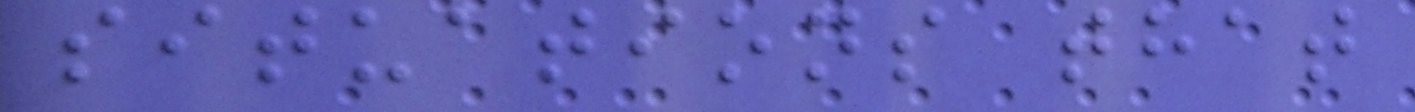situations that
